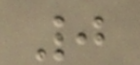0
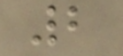2
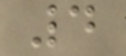4
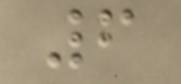6
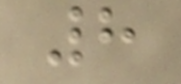8
